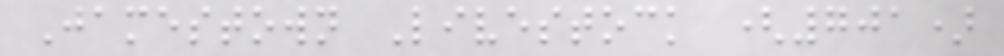Jamestown Livestock (701)
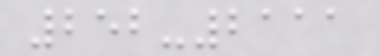252-2111
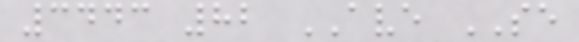3443 82 AVE SE
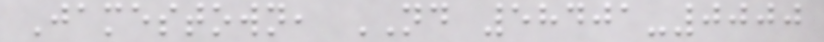Jamestown, ND 58401-0000
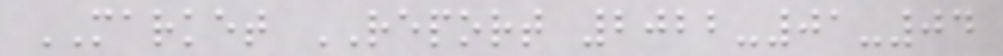MARKET REPORT 2022-01-04
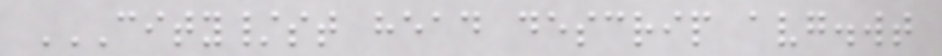CITY/ST HEAD DESCRIP AVG.WT
